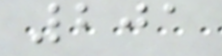201
